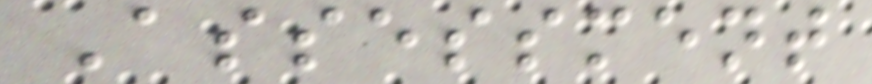Assessment
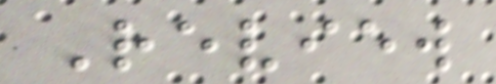Review
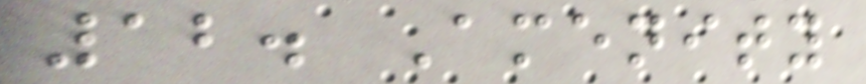12. Amenity
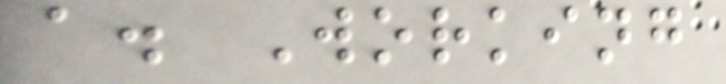a. Working
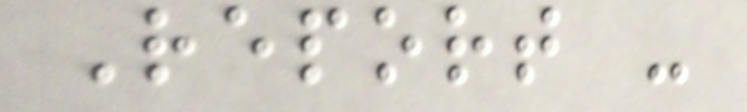Report -
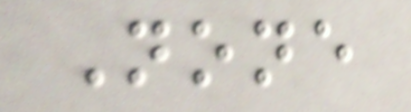None
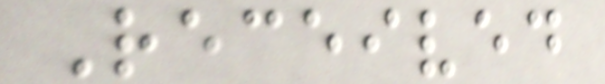Received
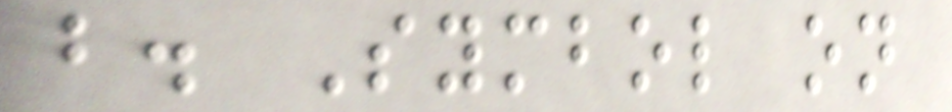b. Symbol on
